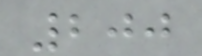200
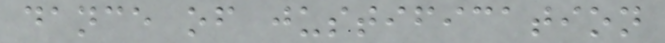dance of justification
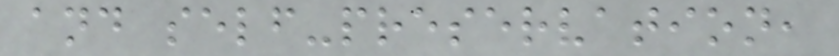and self-preservation,
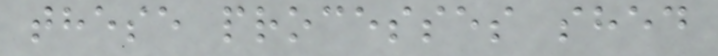these processes shed
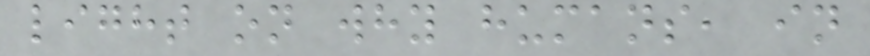light on why humans, in
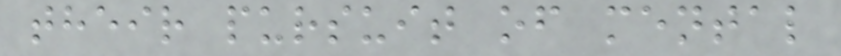their pursuit of mental
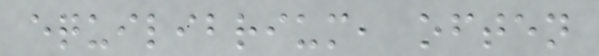equilibrium, often
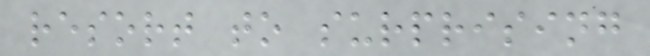resort to surprising
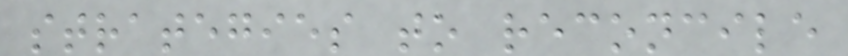strategies to reconcile
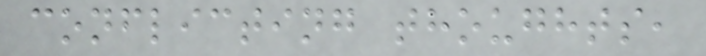conflicting thoughts,
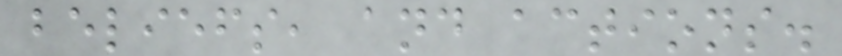beliefs, and actions.
